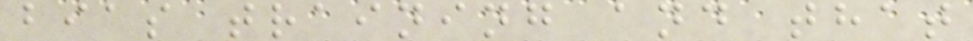bias training and that
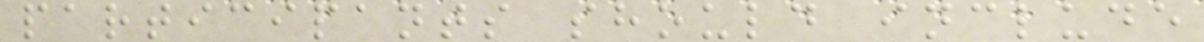participants should include
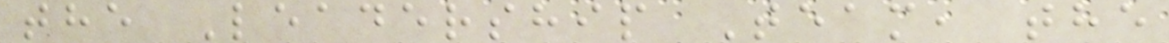the Leadership Team, the
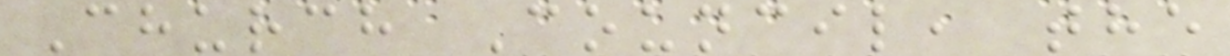Church Council, the
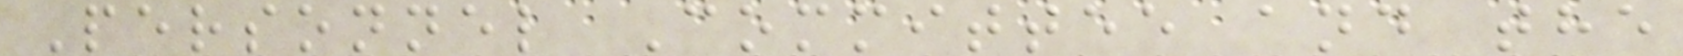Personnel Committee and the
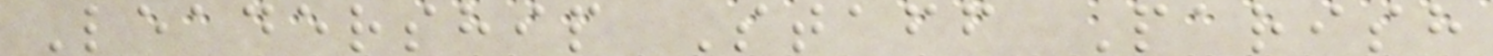Leadership Staff Parish
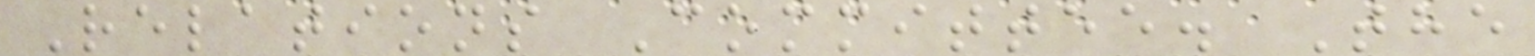Relations Committee. The
